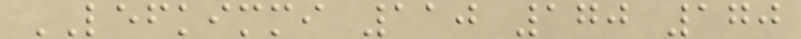LEFKIMMI 110 170 170
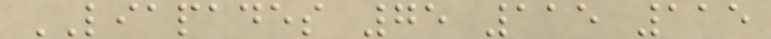LIAPADES 75 115 115
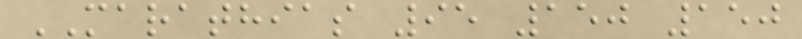MARATHIAS 95 150 150
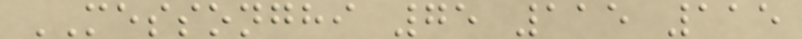MESSONGHI 75 115 115
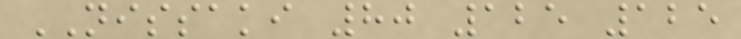NISSAKI 80 125 125
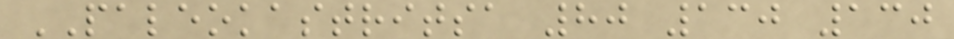PALEOKASTRITSA 80 130 130
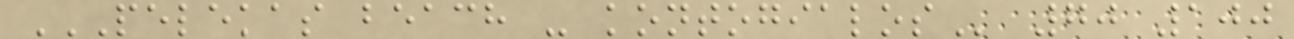PELEKAS BEACH - KONTOGIALOS 70 100
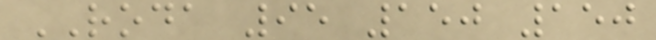RODA 95 150 150
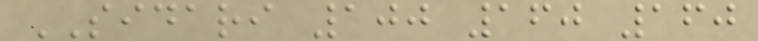SIDARI 100 160 160
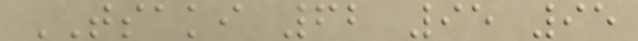TSAKI 62 95 95
